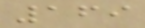169
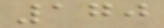170
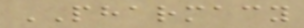PHARMACY
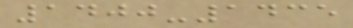1400-1435
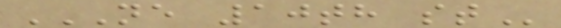NE 10TH ST
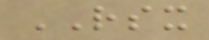RSX
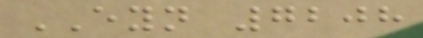EYN 7208
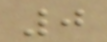0
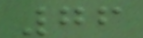76
